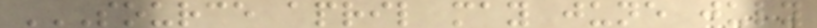SOURCE APRIL MAY JUNE JULY
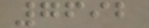7692
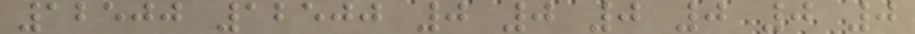12500 12500 0 0 0 0 0 0
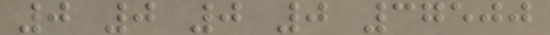0 0 0 0 37500
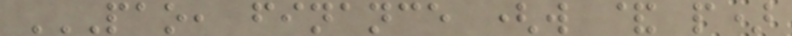PAO, FINANCE (W & P)
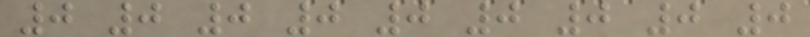0 0 0 0 0 0 0 0 0
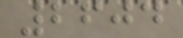2604
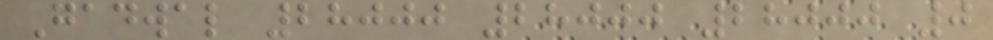Gadwal 28000 28000 28000 0
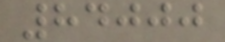84000
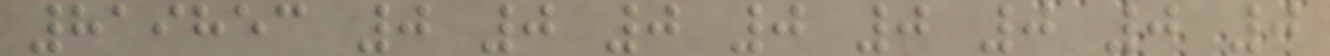819853 0 0 0 0 0 0 0 0
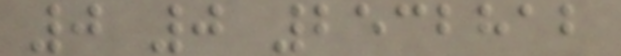0 0 2532812
